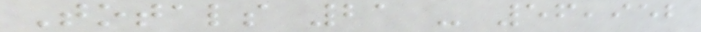Totals 21 - 56,952
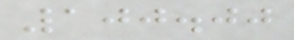100.00
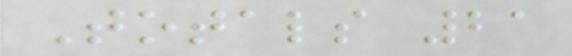Totals 21
